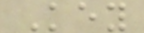Key
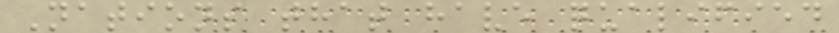Nations that have qualified
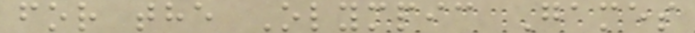for the Olympic Games
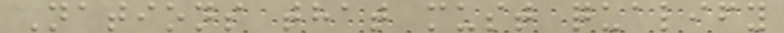Nations that must qualify
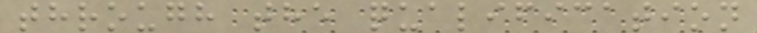through the qualification
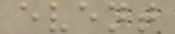event
